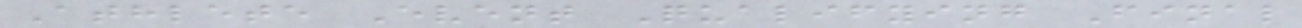Athlete Event Qualifying Final
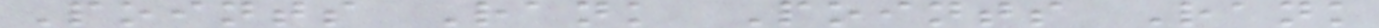Points Rank Points Rank
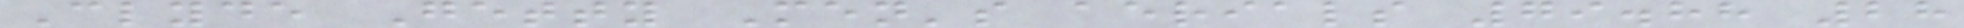Clyde Getty Men's aerials 79.88 28
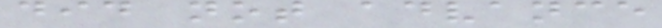did not advance
